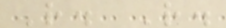R. R.
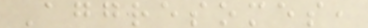Aggresomes,
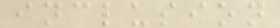inclusion
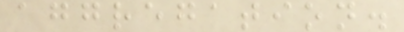aggregation.
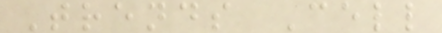Trends Cell
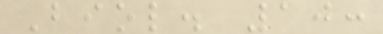Biol. 10:
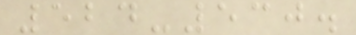524-530.
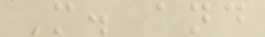M. and
